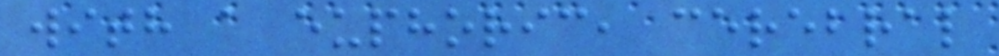with a euphoric, cerebral
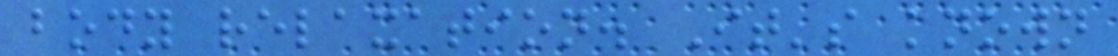body relaxation. It's known
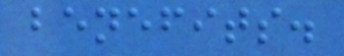benefits.
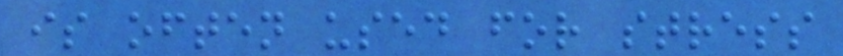is often used for stress
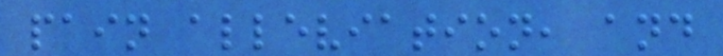pain alleviation, and
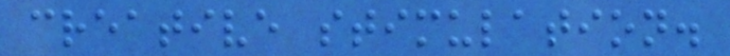creative stimulation.
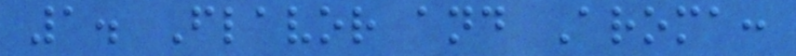1. Flavor and Aroma:
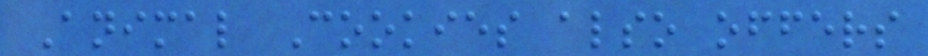Animal Cookies also offers
